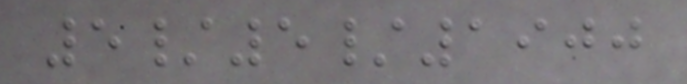5/5/1900
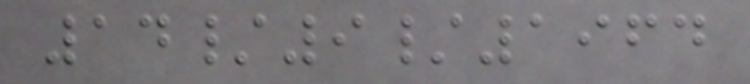14/9/1964
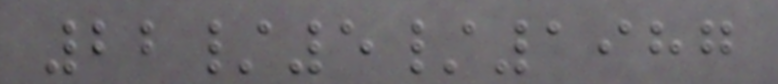22/5/1987
